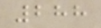288
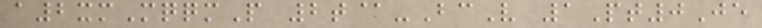a2xmMqqmP 2t@-BcV 1Pt0Je
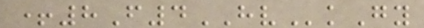+8F4HVkGy
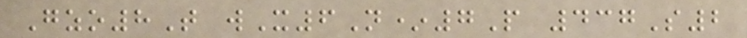Gzo8T wX6N*7P 437S2
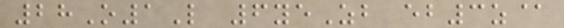28O1L 6yeZb eb3z@
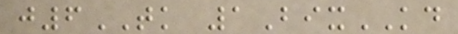j6TK 1BixKD
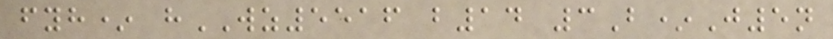fyh* hWZ5516 b14 3B*J5n
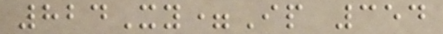824Xy=Ip 354
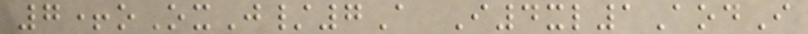7+oOxJ/7A I4xl1AodI
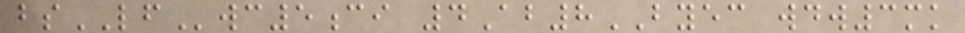bsLFwc5ci 4Ab8BYEC wdw3mk
